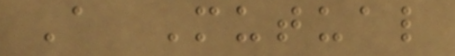A Mutual
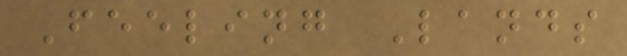Feeling Lands
